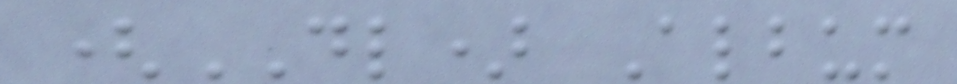(DL) Album
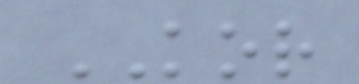KOR
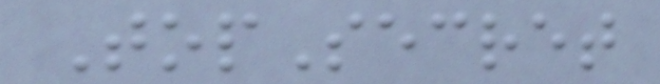TopSecret
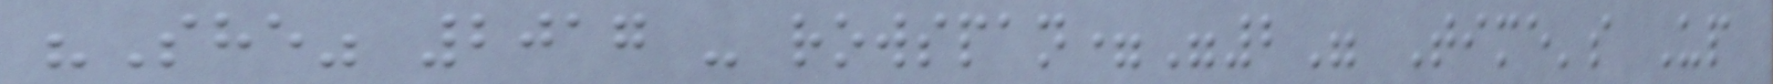"She" 2017 - rowspan="2" Time's Up
